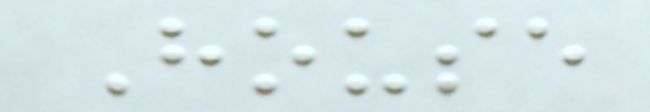House
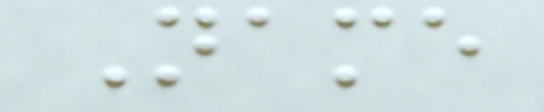Name
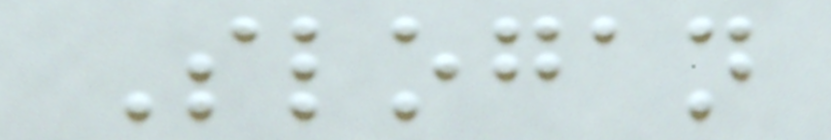Slogan
